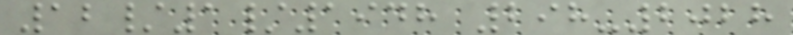12/1/1948 298-2028
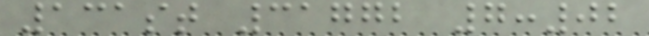131st 31772 7:02
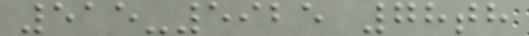515-5925 78th
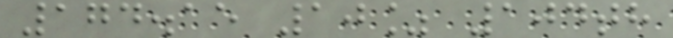174.15 10% 104th
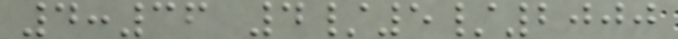4:36 4/5/2000
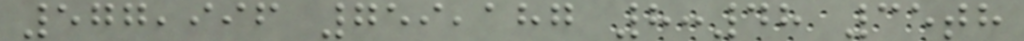577,996 759,187 8:48 35th
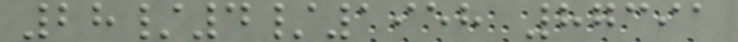28/4/1958 87391
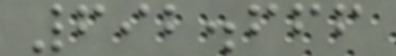692.666
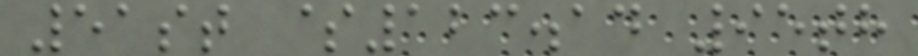51st $123.14 95th
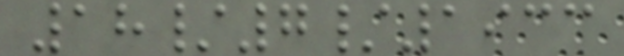18/7/1933
